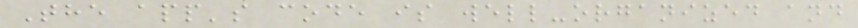The app's code is well-organized and
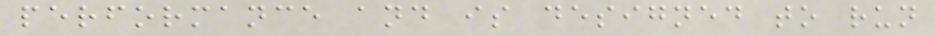performance and is designed to run
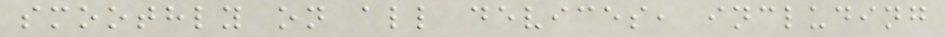smoothly on all devices, including
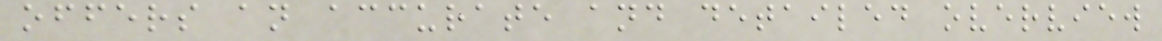offers an accurate and detailed overview
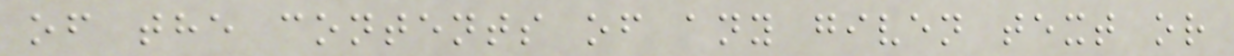of the contents of any given text or
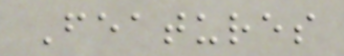Features
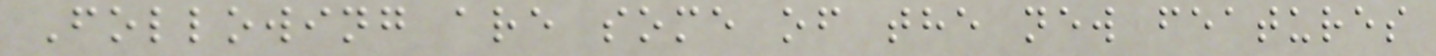Following are some of the new features
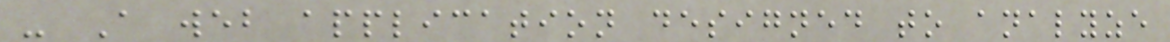- A web application designed to analyze
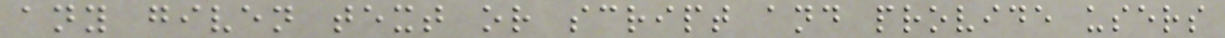any given text or script and provide users
